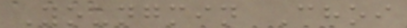Youngmin Choi
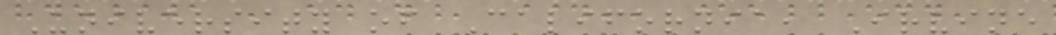University of California, Irvine
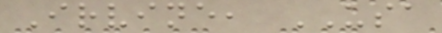Irvine, USA
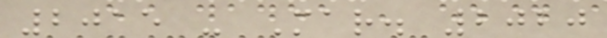2015 - Mar. 2020
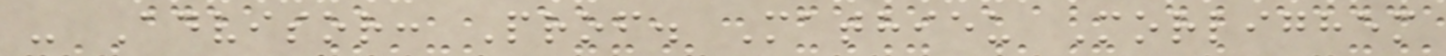- Advisor: Prof. Mathieu Morlighem
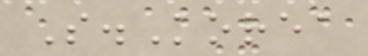S.Korea
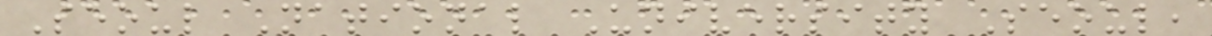Seoul National University Seoul,
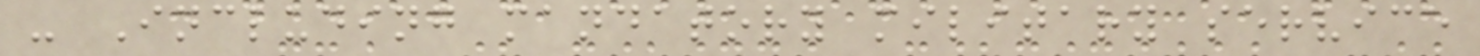- Including mandatory military service
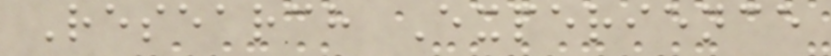Research Experience
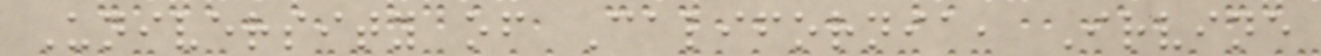University of California, Irvine
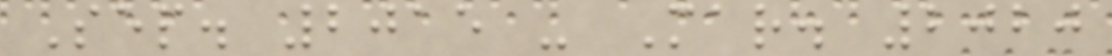Sep. 2015 - Mar. 2020
